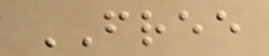FREE
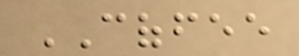COFFEE
